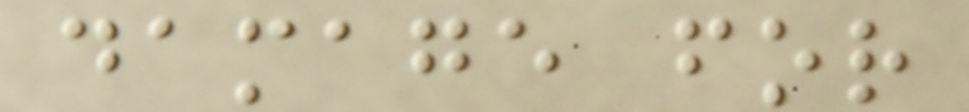damage for
